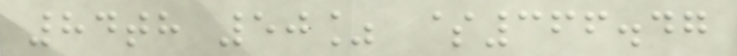84th 50% $366.47
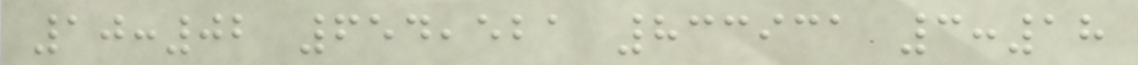10:02 654,521 833931 3:18
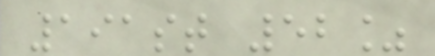191st 52%
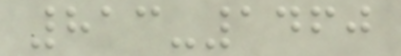813-1460
